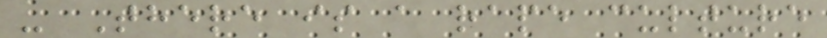- There is a rape culture
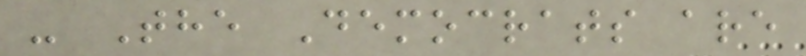- The Democrats are
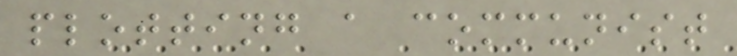plotting a communist
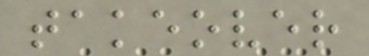takeover
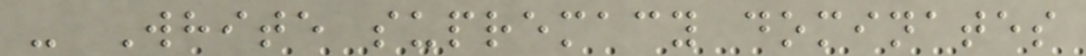- White supremacy dominates
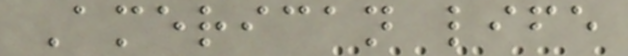American life
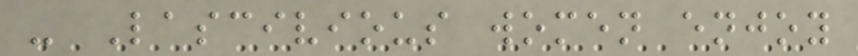- Lascivious women enjoy
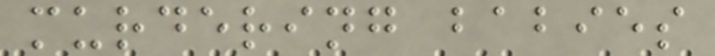murdering babies
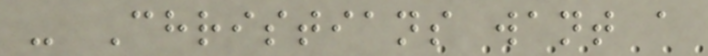- Christians want a
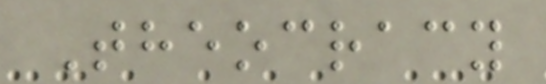Theocracy
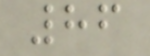86
